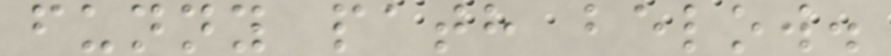funny path below.
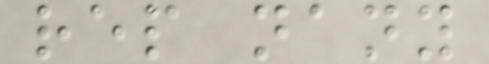rep nany
